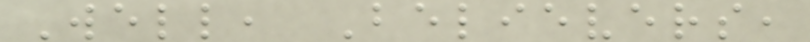Well, Believers,
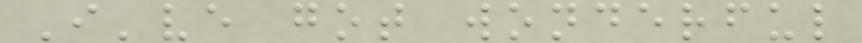I've got wonderful
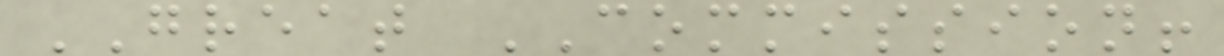GREAT COMMISSION!
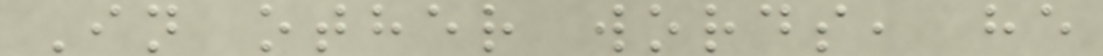In other words, he
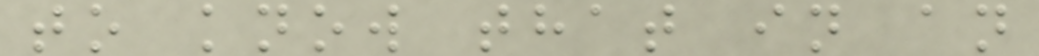to know that in an
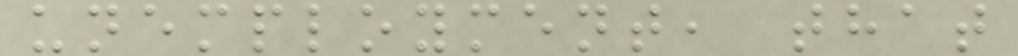unemployment, that
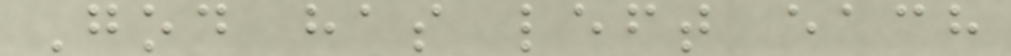God has left each
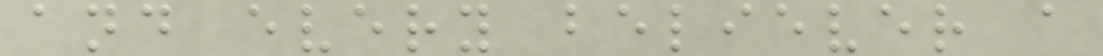and every believer a
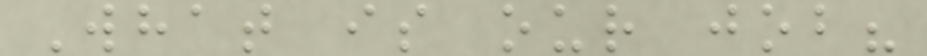What is our job?
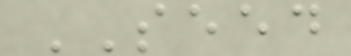SEED
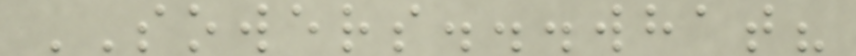SOWERS...what?
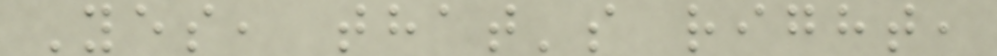Yes, that's right,
